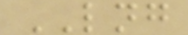LNG
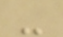-
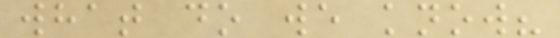what do we know?
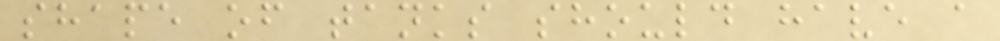shape of tanks should have a
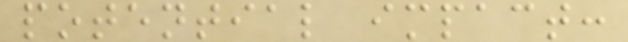potential impact:
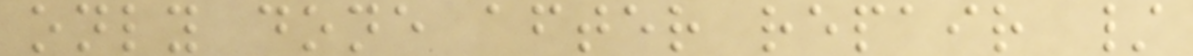only done after repair /
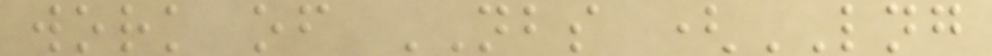work of NBS (LNG
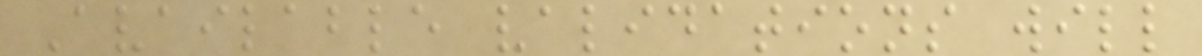Available validations will
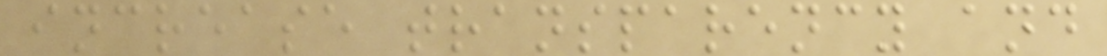increase transparency and
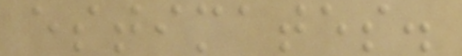estimates.
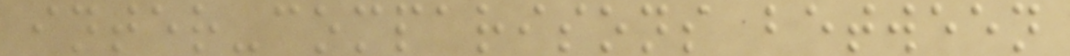inter-comparisons between
